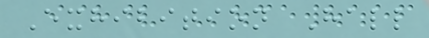Exhibition Hall
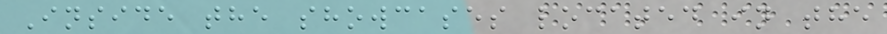Inside the showcases located in the
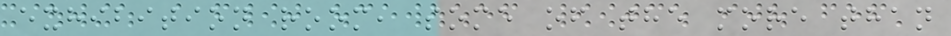exhibition room, some of the more than
